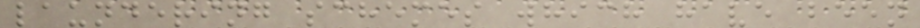laundering schemes which have been
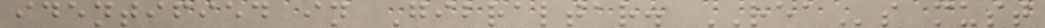identified in Gibraltar. REAs must
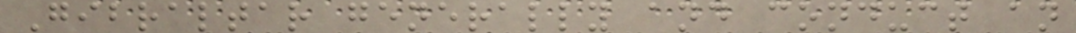Gibraltar generally and conduct an
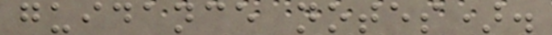guidance notes).
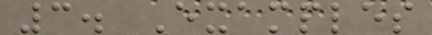3. Examples
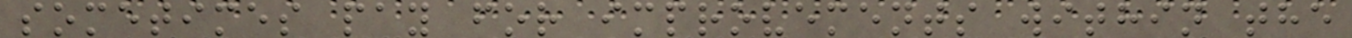sometimes pay for improvements within the
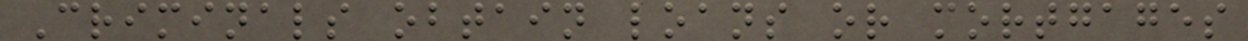Criminals obtain loans or mortgages
